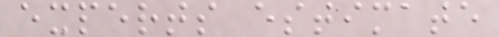experts estimate
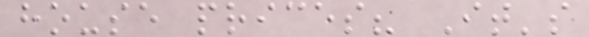house prices? It's
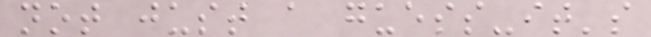not just a guess-it's
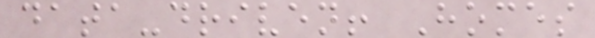data-driven! Homes
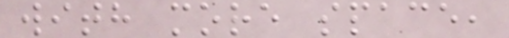with more space,
